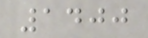1400
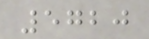5720
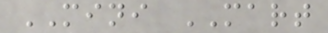MINI MART
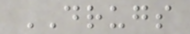DRUGS
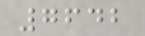7642
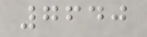7640
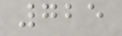725
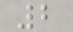2
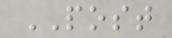POST
